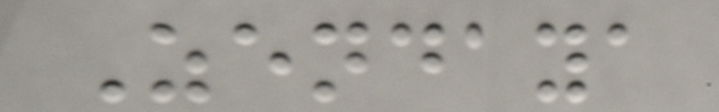Zendaya
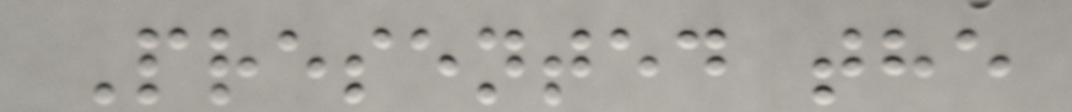Presented the
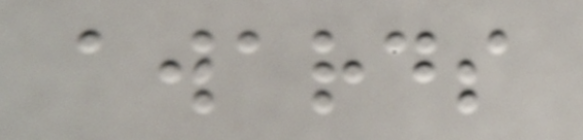awards
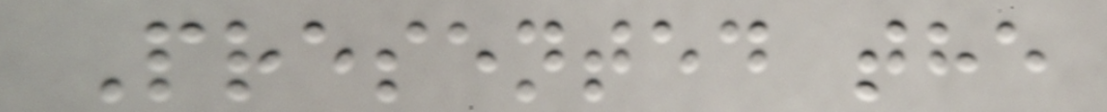Presented the
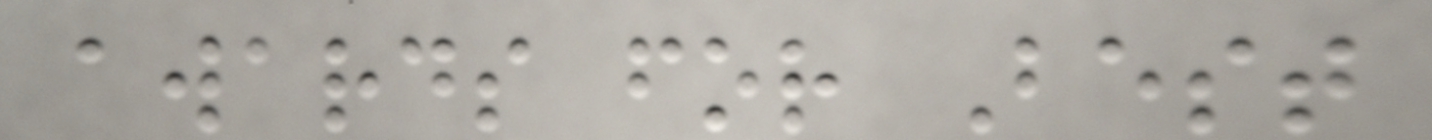awards for Best
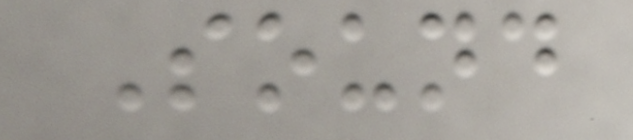Sound
